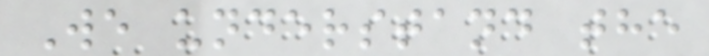We understand the
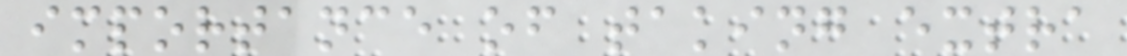importance of taking extra
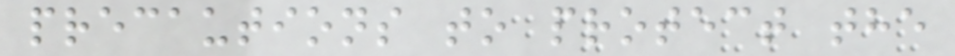precautions to protect the
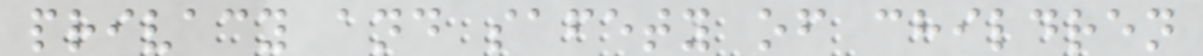privacy and safety of children
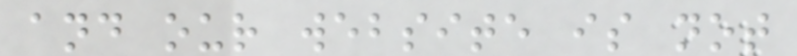and our website is not
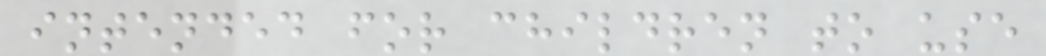intended for children to use
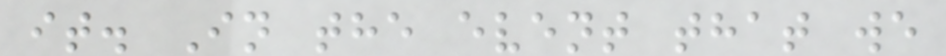it. In the event that we
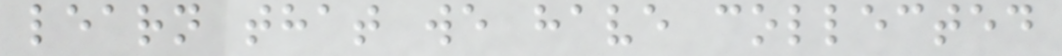learn that we have collected
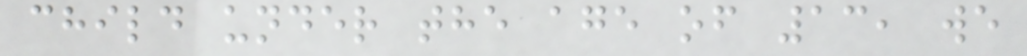child under the age of 13, we
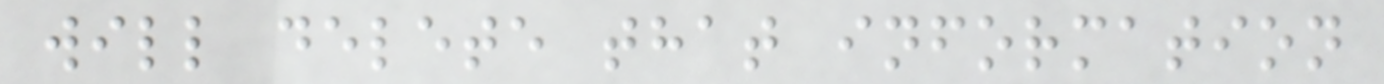will delete that information
